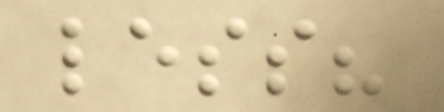less?
